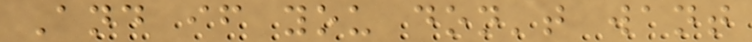And if you don't want
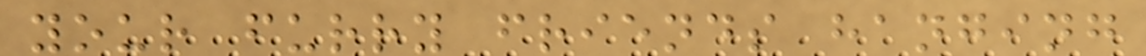your furry friends hanging
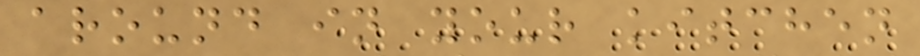around in your kitchen
